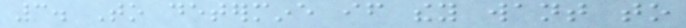3. To determine if they want to
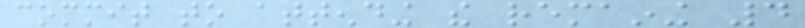commit to attending the remaining 4
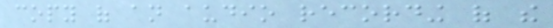copy of an audio recording of the
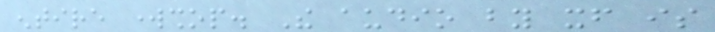entire workshop. The audio by itself is
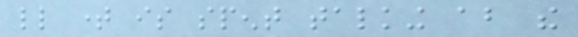little time is spent talking about the
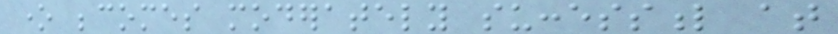one becomes moderately successful at
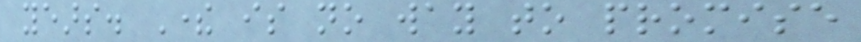years. There is no way to promise
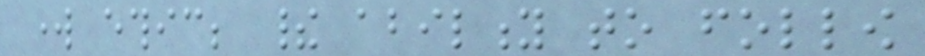work ethic; their ability to follow
